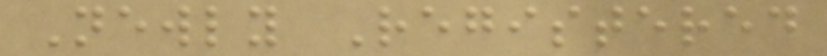Newly Registered
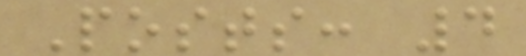Posts: 4
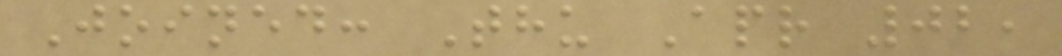Joined: Thu Apr 02,
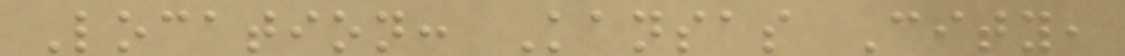Location: Kansas City,
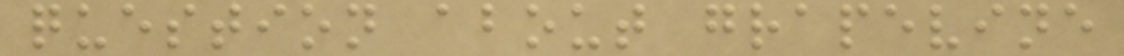question about grapevine
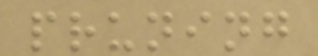pruning
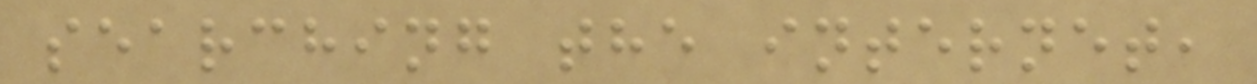searching the internet,
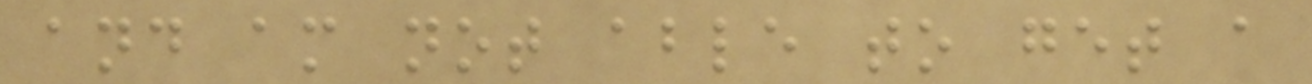and am not able to get a
